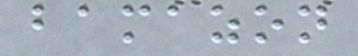bamazon
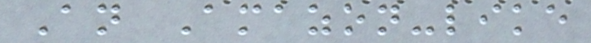An Amazon-like
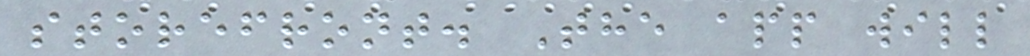storefront. The app will
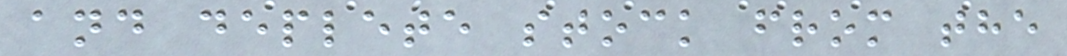and deplete stock from the
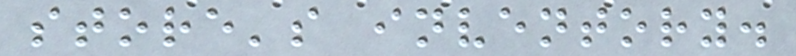store's inventory.
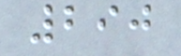290
